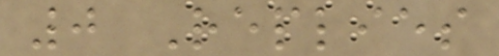0 Replies
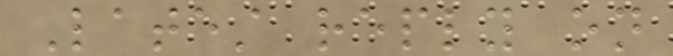Latest reply on
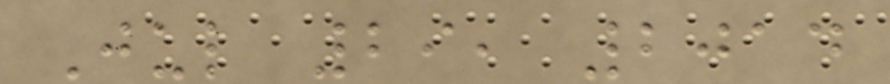Jul 29, 2014
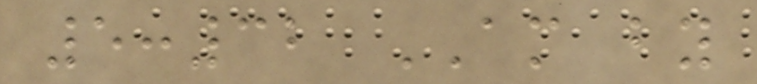5:32 AM by
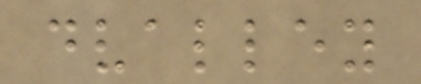dvalley
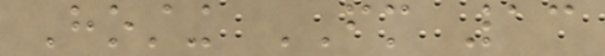Hosting FM 13
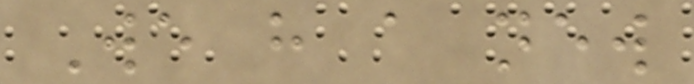We have a new
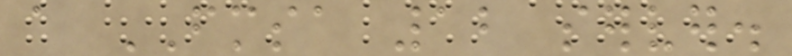a FMSA 12 server.
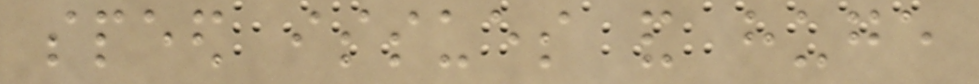speed issues and huge
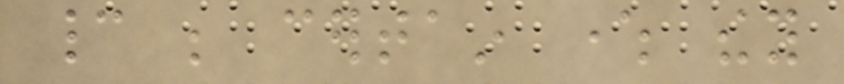cannot be certain where they
